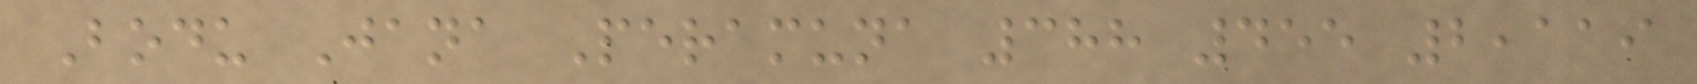Bodu Jana Peramuna 388 455 2,119
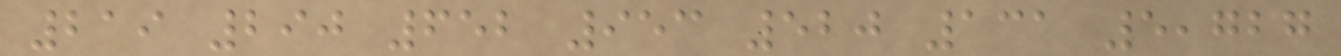219 290 652 953 520 131 5,727
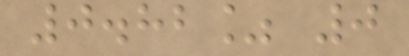0.82% 0
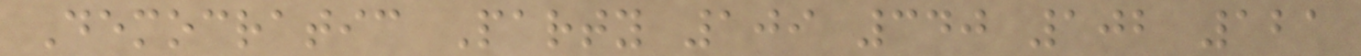Democratic Party 109 340 102 121
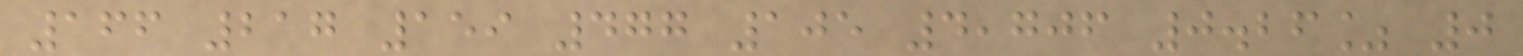166 217 159 477 105 4,706 0.26% 0
